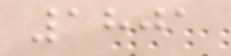1801
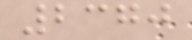2370
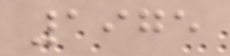1975
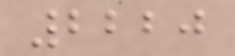2220
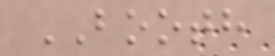BOOTH
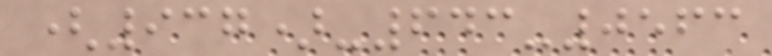(937)-643-0563
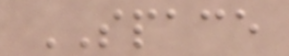SPACE
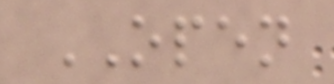OPEN
